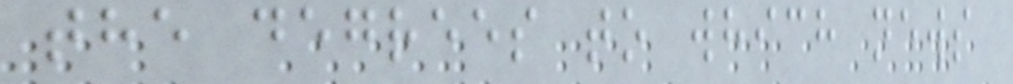the degrees to which news
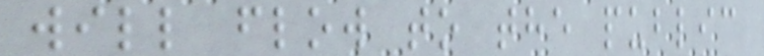will flow to the public
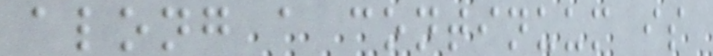along a continuum is
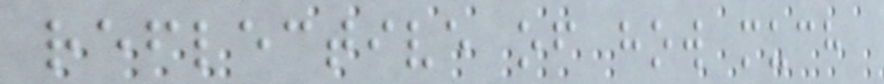reflective of how much
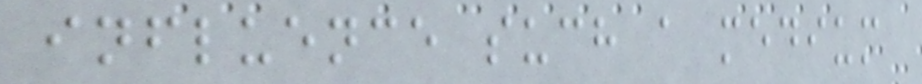influence such a medium
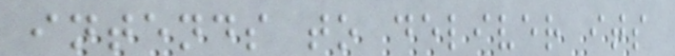intends to deliver its
